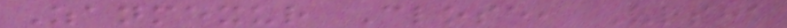Zanmexur Close, Ursha
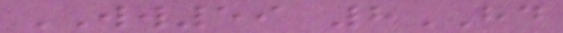WW59 8HD
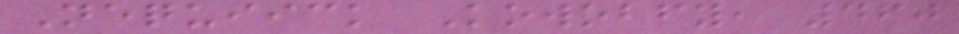Nequiick Kowobfy, 460
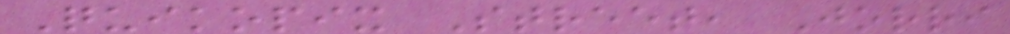Quikopix Street, Jorri
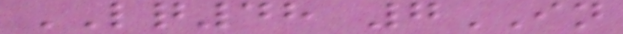LQ48 7IN
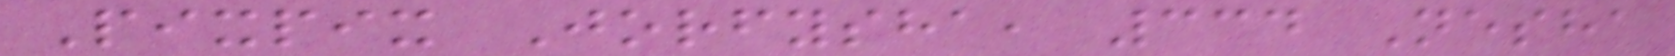Pixpix Jorfysha, 334 Nesha
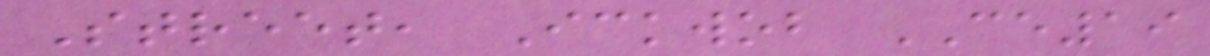Street, Ickwob CE19
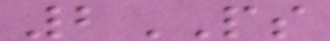2PS
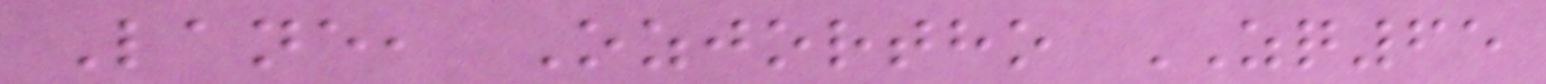Lane, Ozjortho ZQ65
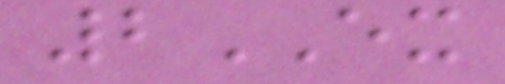2EX
